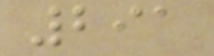291
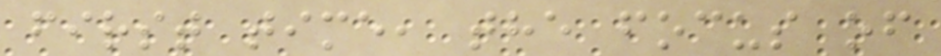first time, the focus of
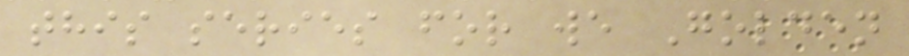this series for we Golden
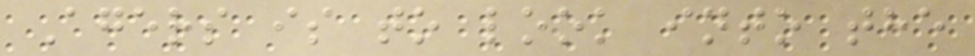Agers is to look into the
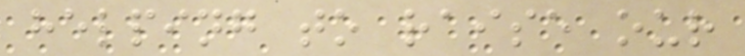helping to raise our
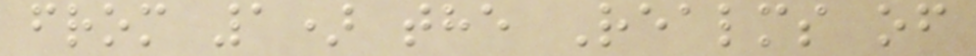from 1) the Realms of
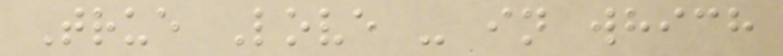True Love - in which
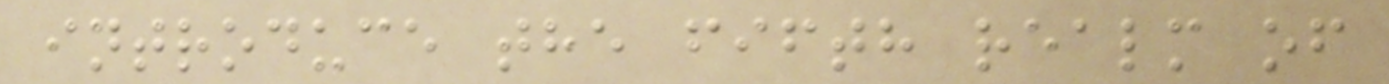introduce the fifth realm of
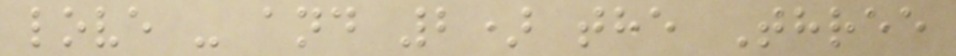love - and 2) the Three
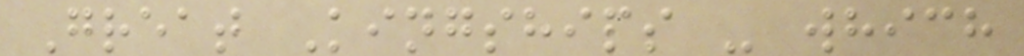Great Kingships - which
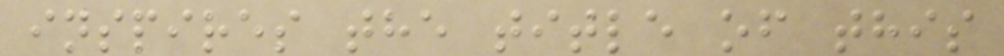inspires the title of this
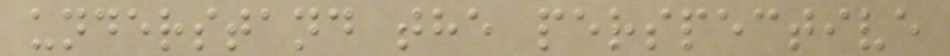understand the perspective
